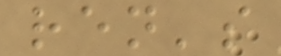ren's
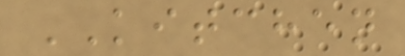KITCHEN
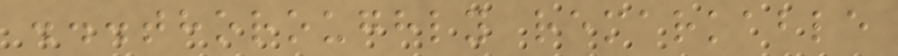...thoroughly remarkable
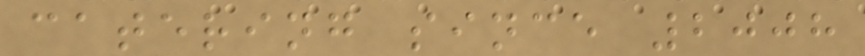catering since 2008
